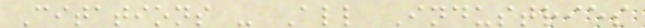Citations - All Industries
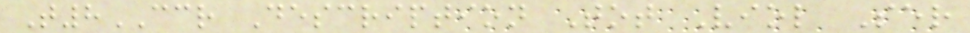T8CCR Description Tot Viol Ser
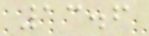13.6
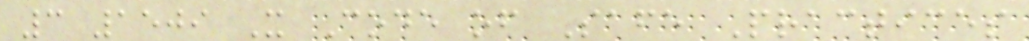3 1509 X Code of Safe Practices
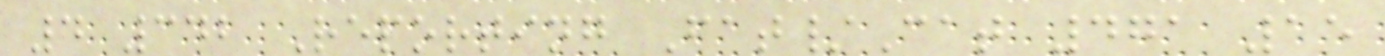4 342 Reporting Fat/Cat 471 15
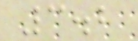3.2
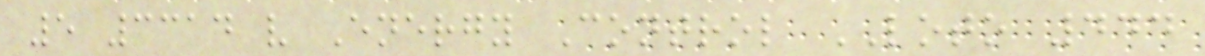5 3314 v Energy Control LOTO 444
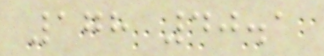178 40.1
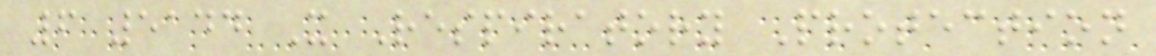6 5144 X Respiratory Protection
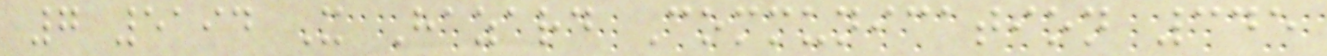7 5194 X Hazard Communication 345
